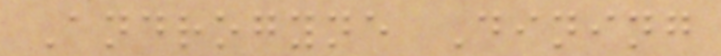Androgyne Dining
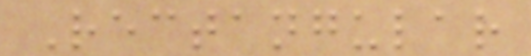Rectangular
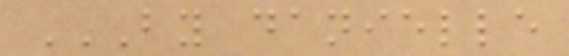BY DANIELLE
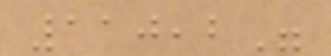110,2"
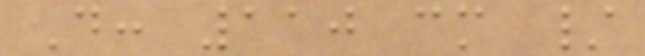D: 110 cm /
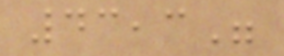43,3"
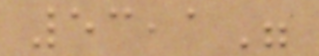53,1"
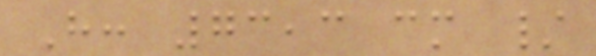H: 73,3 cm /
